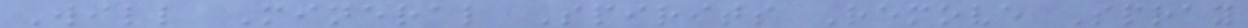Will Mineral Spirits Remove Spray
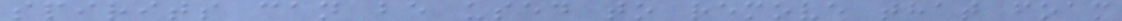spirits can be used to remove that foam
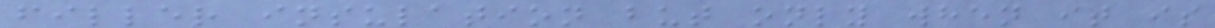filler insulation but only when it is
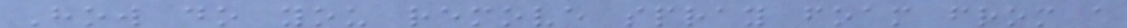How do you remove spray foam from a
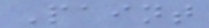Paint
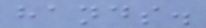hands.
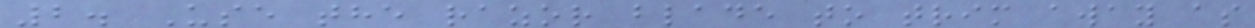2. Use the razor blade to trim away as
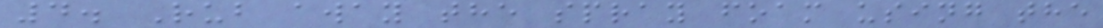4. Rub away the spray foam using the
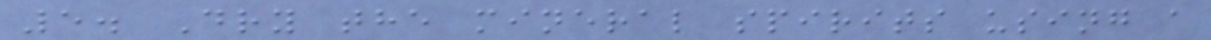5. Dry the mineral spirits using a
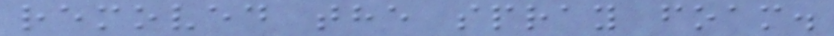removed the spray foam.
